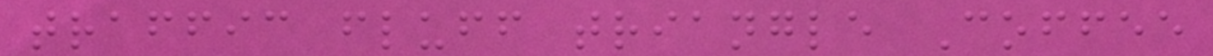traffic fluff triangle Coffee
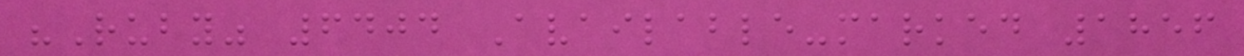"Ruby" 6404 Available-marked 1856
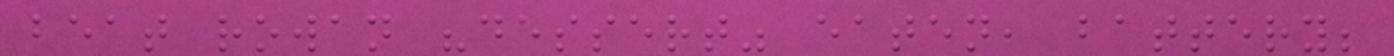beat rowan "dessert" eaten, battery;
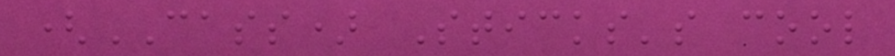(CASS) Sticks's cool
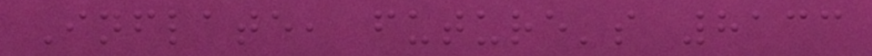Inflate, future's 8133
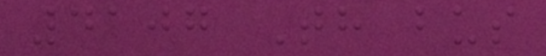4107 Th bus
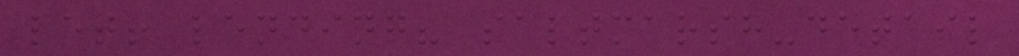let! lending? saltmarsh-detail
